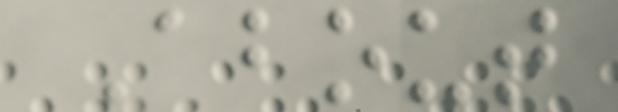About
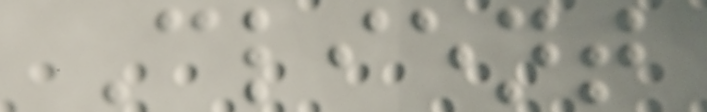Client
